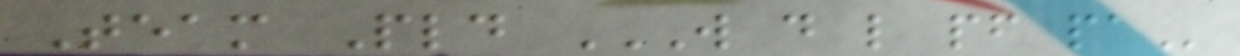Team Pld W D L PF PA
